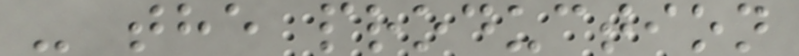- the production
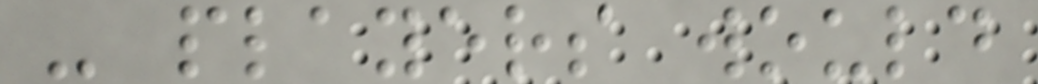- players would
